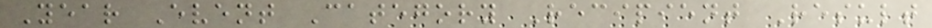Year Event Category Recipient Result
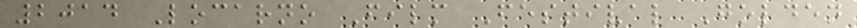2014 Locarno Film Festival Golden
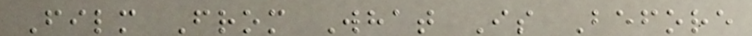Film From What Is Before
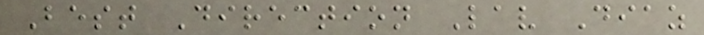Best Direction Lav Diaz
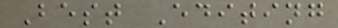Best Editing
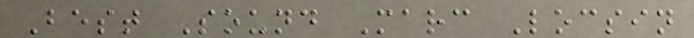Best Sound Marc Locsin
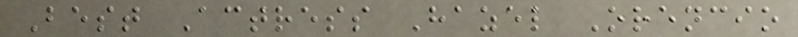Best Actress Hazel Orencio
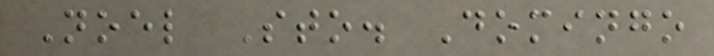Noel Sto. Domingo
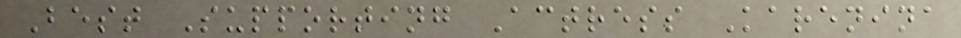Best Supporting Actress Karenina
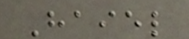Haiel
